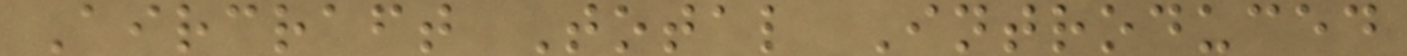Aircraft Total Introduced
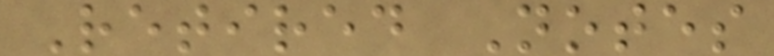Retired Notes
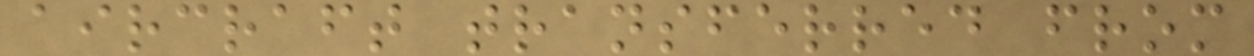aircraft transferred from
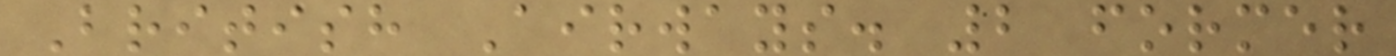British Airways. 2 former
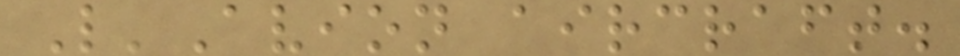L'Avion aircraft.
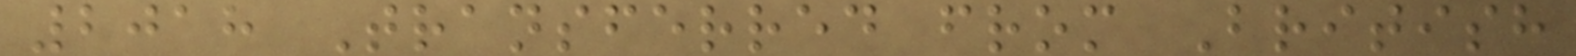2018 Transferred from British
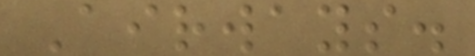Airways.
